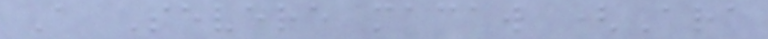A Severe macaw (Ara
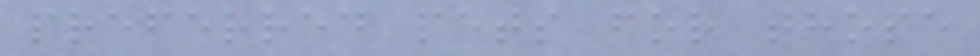preferred pets for those
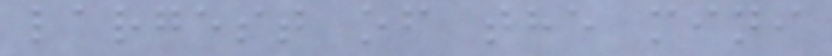largest of the mini
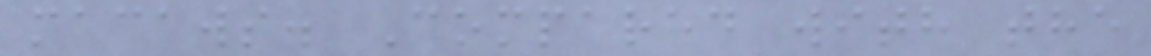macaws. Compared with the
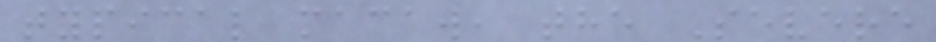typical macaw, the Severe
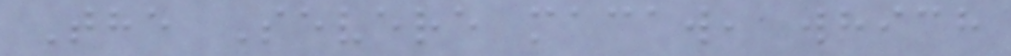The Severe macaw, which
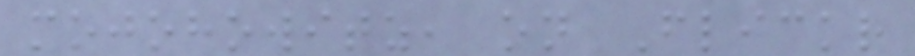mojohowitz, on Flickr
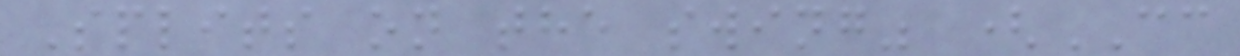Splits on the swing" (CC
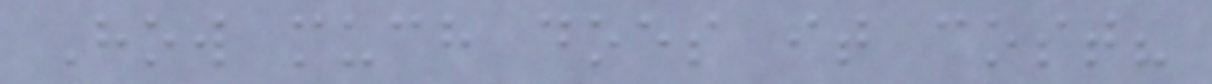How much does it cost?
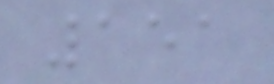151
